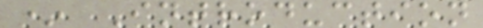* Introduction
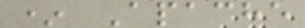* Apache
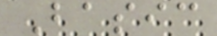Basic
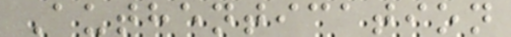Authentication
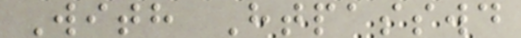With Htpasswd
